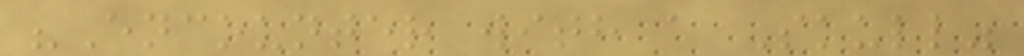"Encounter with a Skull"
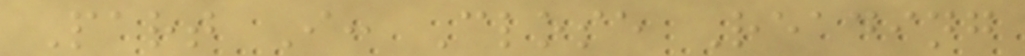Part I: Close Reading
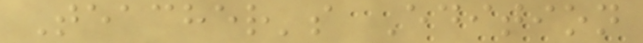Teacher's Edition
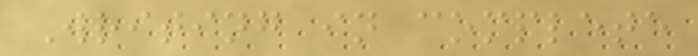Writing in complete
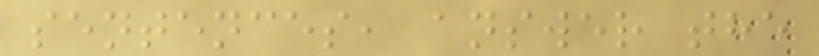sentences, answer the
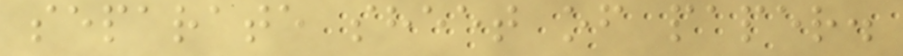separate sheet of paper.
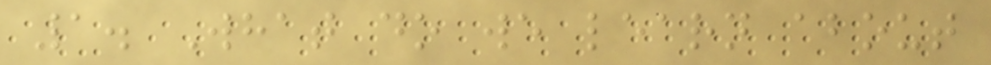1. What do we learn about
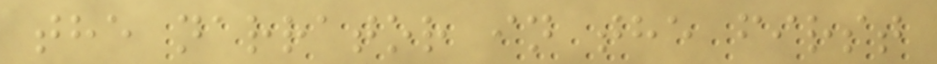the narrator in the first
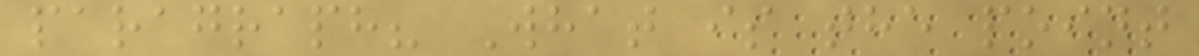paragraph? What is the point
